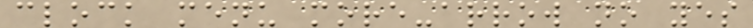clock menu more-arrow no yes
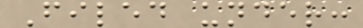Filed under:
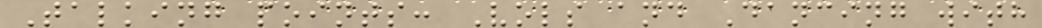Talking points: Vols and Dancing with
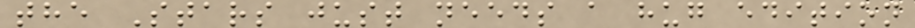the Stars just needs a hug edition
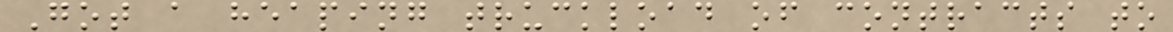Got a heaping truckload of contracts to
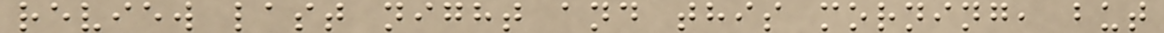review last night and this morning, but
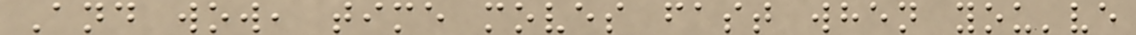And wow, time moves fast when you've
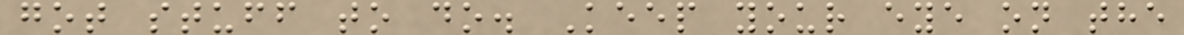got stuff to do. Keep your eye on the
